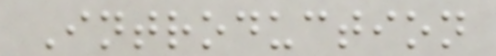Introduction
